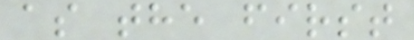as the first
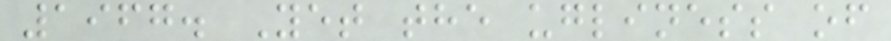1967. Yet the ugliness of
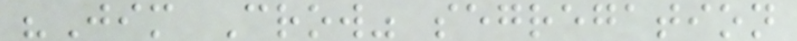"Jim Crow" segregation
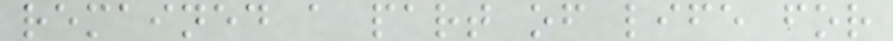remained a part of life for
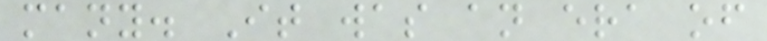many. It was an era of
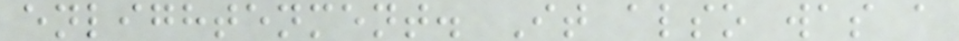enlightenment. It also was a
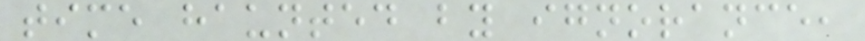time haunted by ignorance,
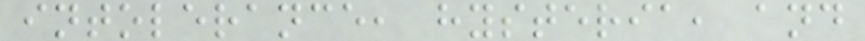intolerance, hysteria, and
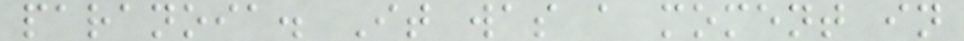paranoia. It was a moment in
